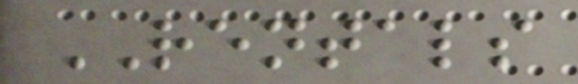RENTALS
